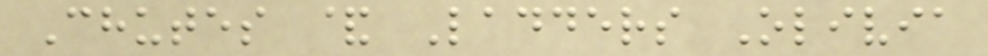Chutes & Ladders Olivia
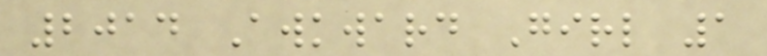2014 Awkward Girl 1
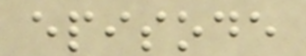episode
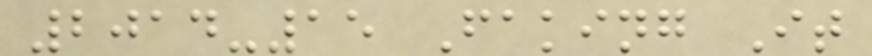2014-15 Faking It
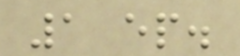1 ep.
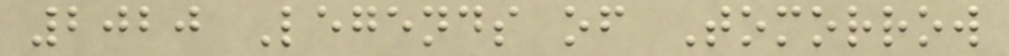2020 Legends of Tomorrow
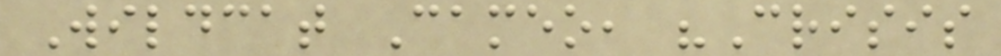Wildcat Cameo, "Crisis
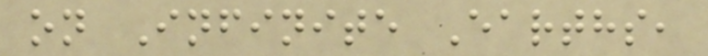on Infinite Earths,
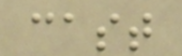cast
